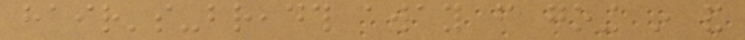hair's-breadth away from going in and
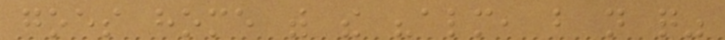goes home with the "almost, but not quite"
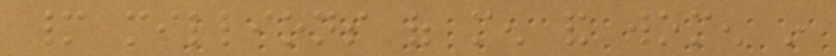many millions of men and women in
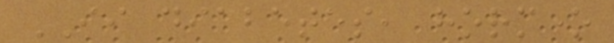II diabetes, hormone
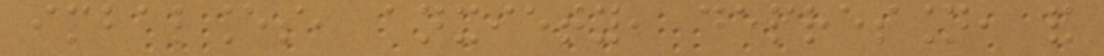imbalances, anxiety, depression, and
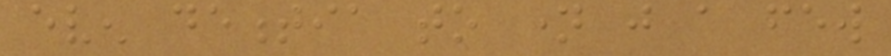even dementia to name just a few
